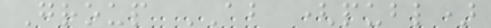Group AB (publ)
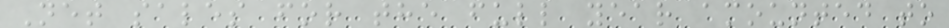Net sales for the full year amounted to
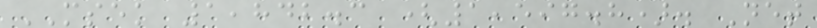MSEK 1,842.3 (1,597.8). Net
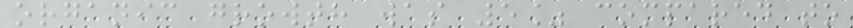organic growth was 5% compared to
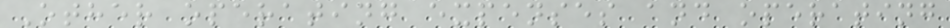Other operating expenses and operating
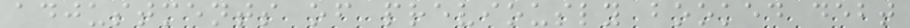adjustments of previously booked debt
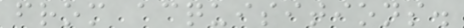from acquisitions.
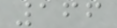166
